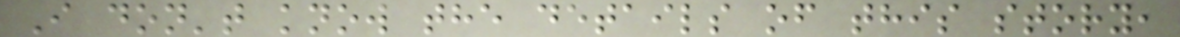I don't know the details of this story,
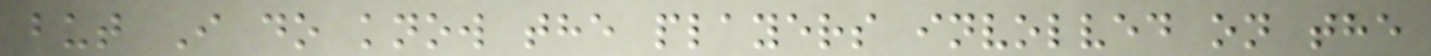but I do know the players involved on the
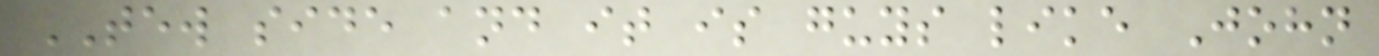TEW side and it is guys like John
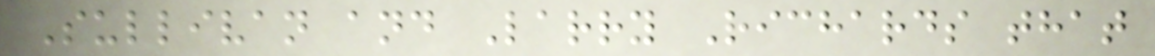Sullivan and Larry Richards that
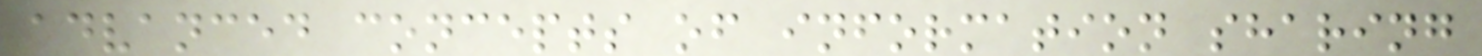advanced concepts of information sharing
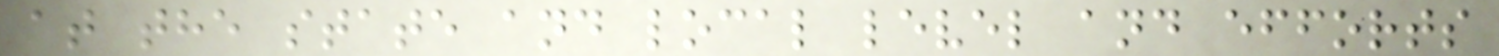at the state and local level and efforts
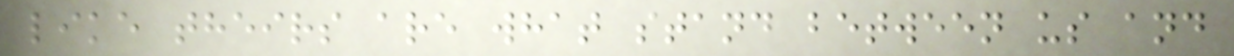like theirs are what stand between us and
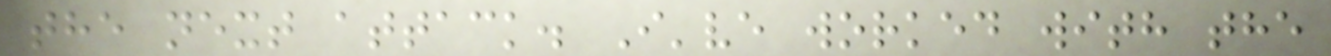the next attack. I've worked with the
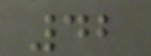42
